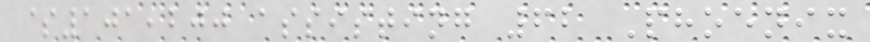$101,200 assisting 62 Phoenix
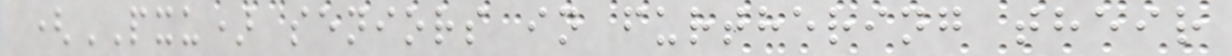(PXU) seniors in furthering their
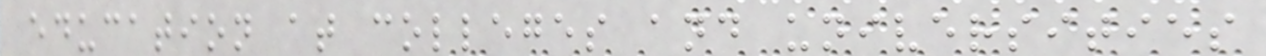education at colleges and universities
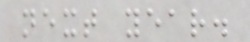next year.
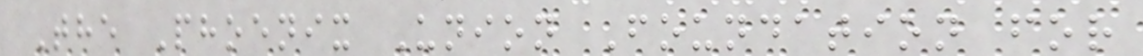The Phoenix Union Foundation for
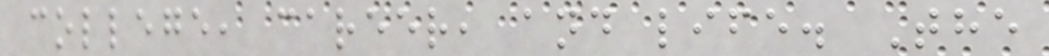college, career, and life. The
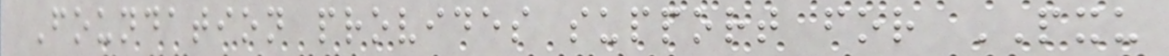Foundation provides support for PXU
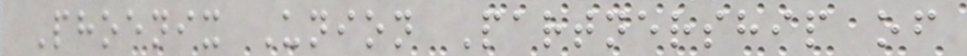Phoenix Union Partnership of
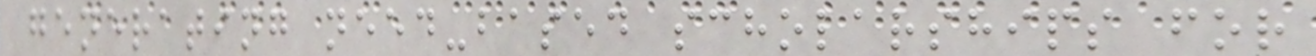generating need-based scholarships for
